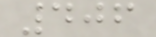406
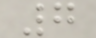7
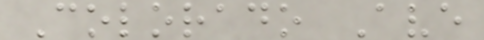Colorado Ave
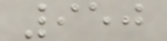950
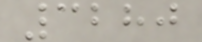3280
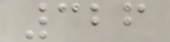326
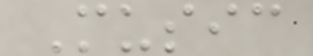Music
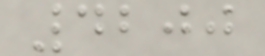4200
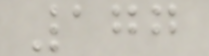177
